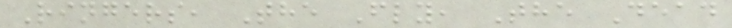Ringers, The Fly, The Dead
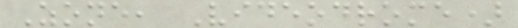Zone, Videodrome)
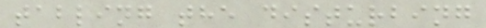tabling the disturbing
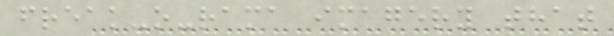freak-o-rama imagery that
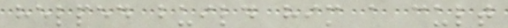helped build him a cult
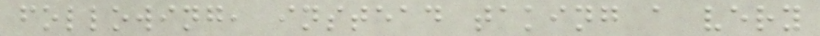following, instead taking a very
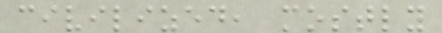civilized, mostly
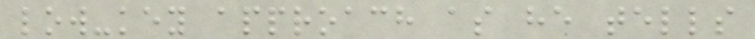low-key approach as he tells
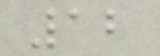12
